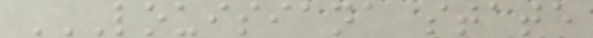LOUISIANA STATE
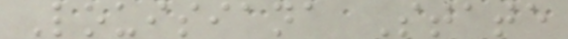Louisiana State
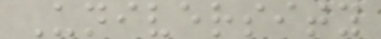University
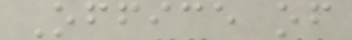Office of
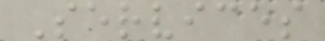Services
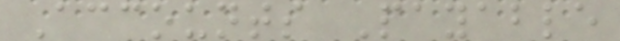Accounts Payable
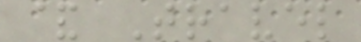& Travel
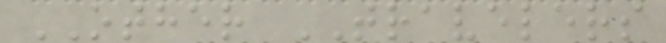OTHER TRAVELERS
